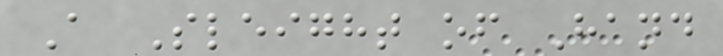A Sleight of Hand
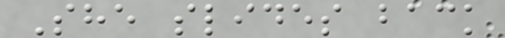She slides back
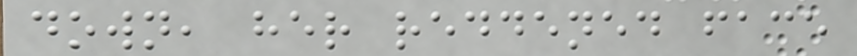down, her reddened face
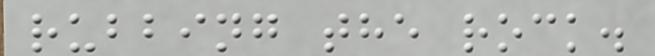rubbing the rock.
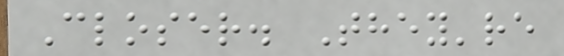Closer. They're
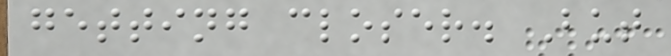getting closer. But
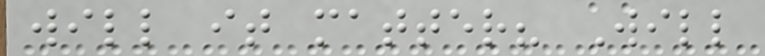will it matter? Will
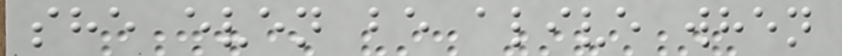she even be alive when
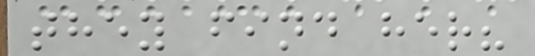they find her?
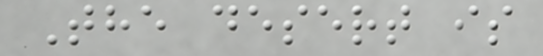The desert is
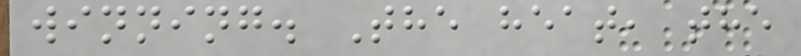winning. The heat, the
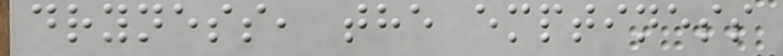dryness, the emptiness
